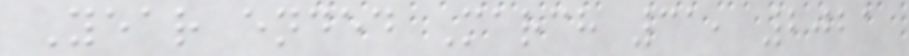Year ended March 31, 2021
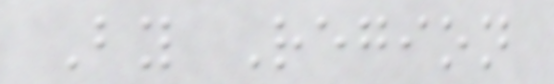By Region
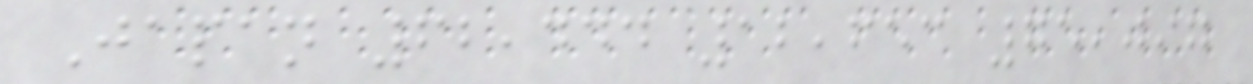Japan 62,444 12,653 75,097
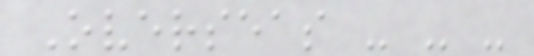Overseas - - -
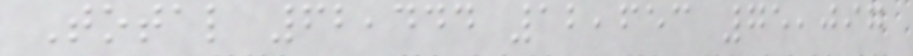Total 62,444 12,653 75,097
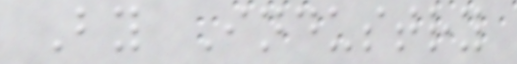By Industry
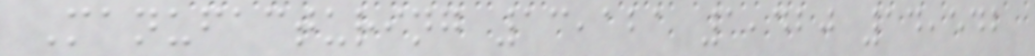Manufacturing 13,121 1,420 14,542
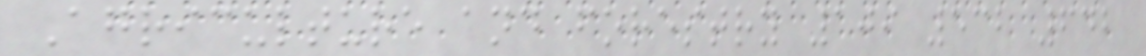Agriculture and forestry 109 532 642
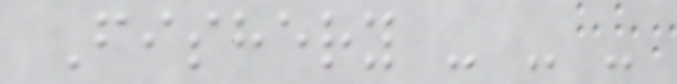Fishery - - -
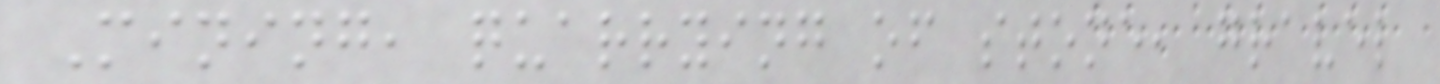Mining, quarrying of stone, gravel
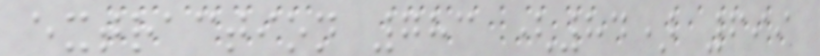extraction 783 (84) 699
